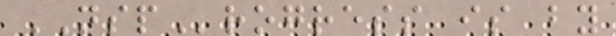NSProgress is by
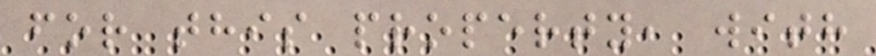for this property, with
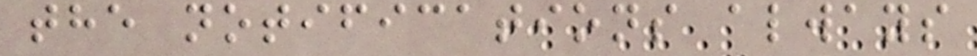the notifications always
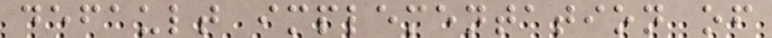default implementation of
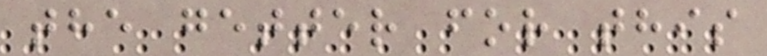the getter for this
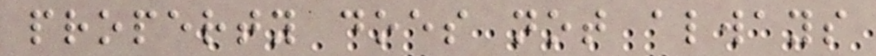property does not always
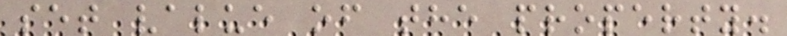set value of the property.
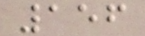156
